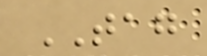TAG
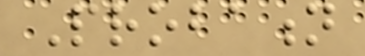Probation
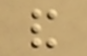and
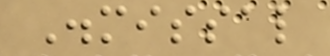Dismissal
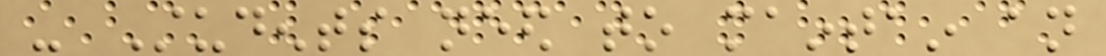- Students need to maintain an
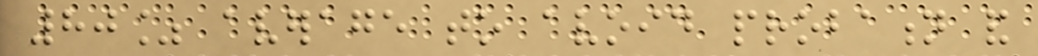80% average to avoid probation and
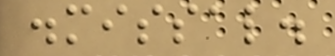dismissal.
